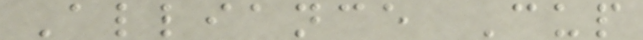Alliance Cup
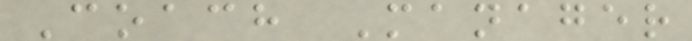Coach Manager
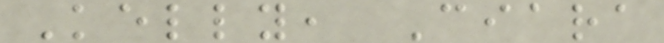Kelly, Ciara
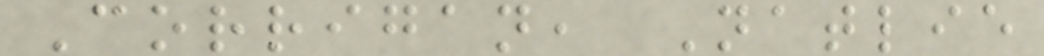Corrigan, Natlie
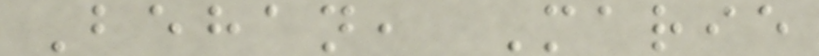Behan, Marie
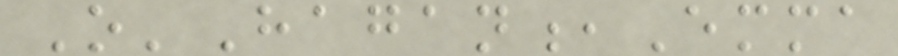O'Hagan,Emma
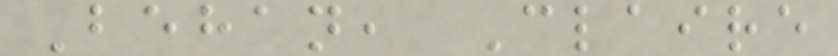Behan, Claire
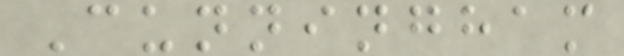Cunningham
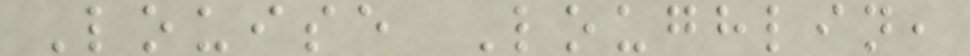Louise Loughlin,
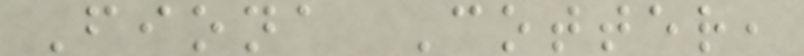Fiona Cotter,
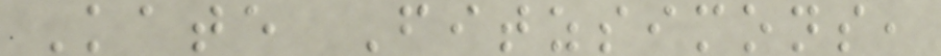Kate Fitzsimons,
